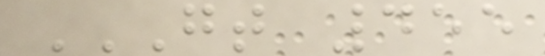GT 455
